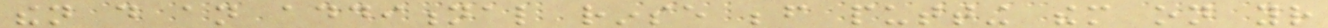then do an additional rinse before putting them on your
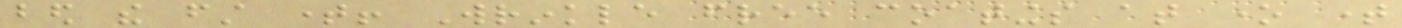bed the first time! Wrinkle free coatings at one time
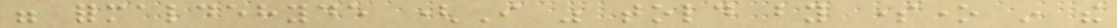were formaldehyde (I was told by someone in the
